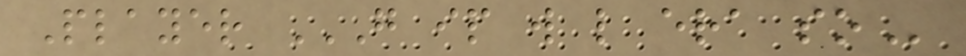Player G IP W L ERA SO
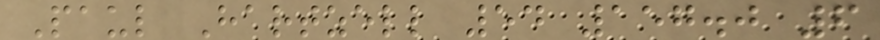Paul Hartzell 54 157.0 6
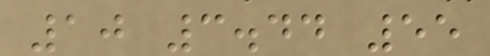10 3.44 55
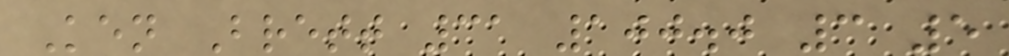Ken Brett 31 100.0 3 5
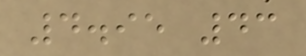4.95 43
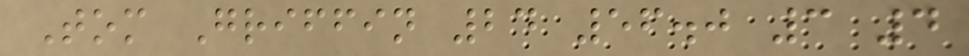Tom Griffin 24 56.0 3 4
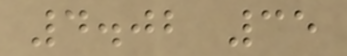4.02 35
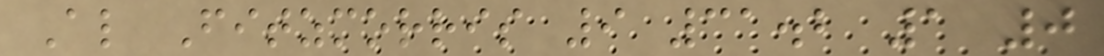Al Fitzmorris 9 31.2 1 0
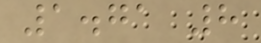1.71 8
